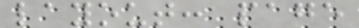layout: page
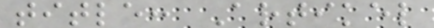title: Artikel
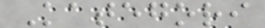Kategori
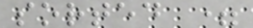sorted =
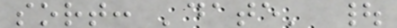sort: 'date' |
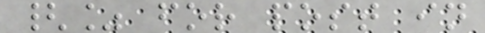{% for post in
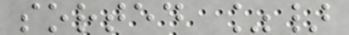sorted %}
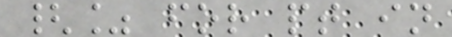{% for pt in
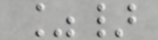%}
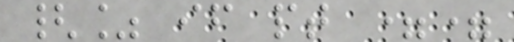{% if pt ==
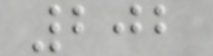202
